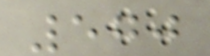570
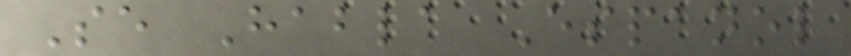Se Habla Espanol
